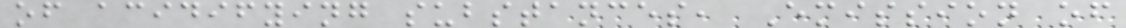of acidifying substances, Emission of
